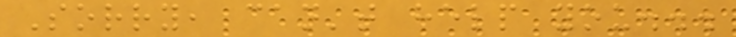Sorry, can't help you...
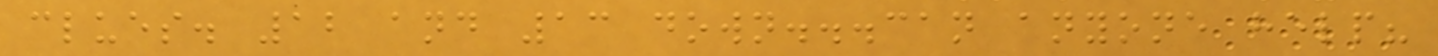clues. 12 and 13 down...can anyone help?
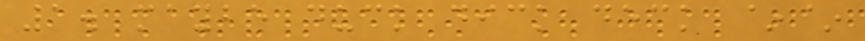1. maybe duck dick deck ~~
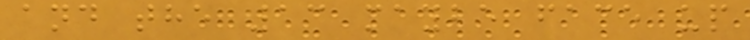and the 13 maybe face up
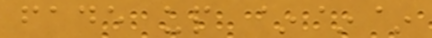fade up ~~~
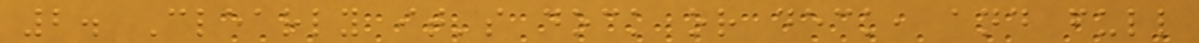2. Clearly it's dock or deck, and full
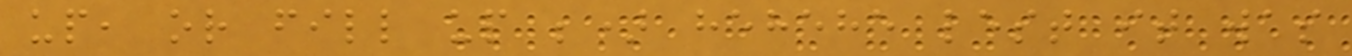up, or fill up ;) hehehe lest it was
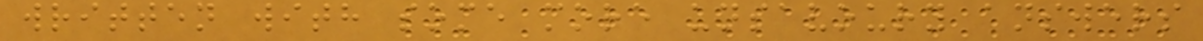written with some more unsavoury answers
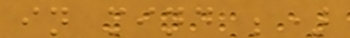in mind ;)
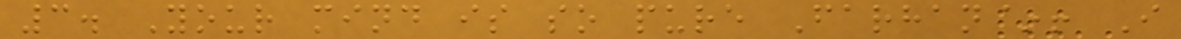3. Your mind is so pure Farhan~! I
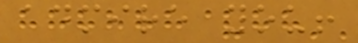admire you!
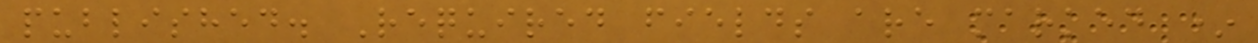published. Required fields are marked *
